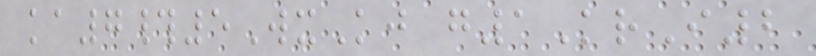ka7#5WxKj g1KrI2
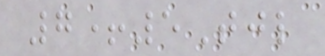7+5Tjl
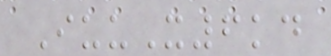IuuX6kd
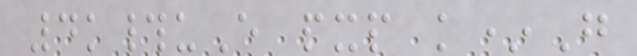4k#uE pxp k*G
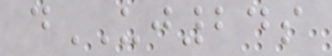dUJ24s
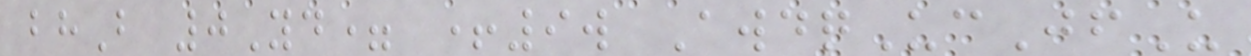bhB 0Yd= +9w AwdqUcJfU
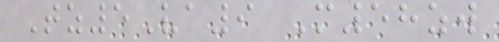Tz5Va9 M58zw
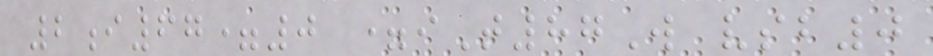2i67=0 =iT87W vsb0
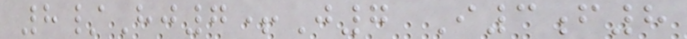8/Hj7+J7 I3f8
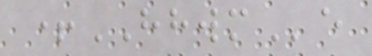+HHWMe
